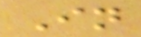In
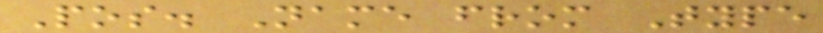Pos. Name from Type
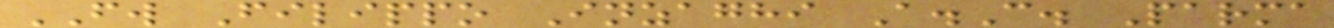FW Filippo Inzaghi A.C. Parma
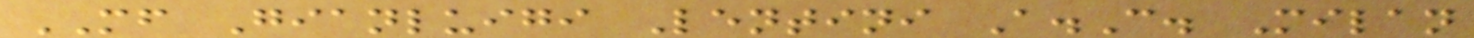MF Gianluigi Lentini A.C. Milan
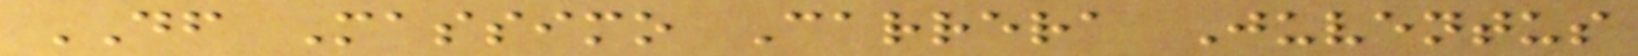DF Massimo Carrera Juventus
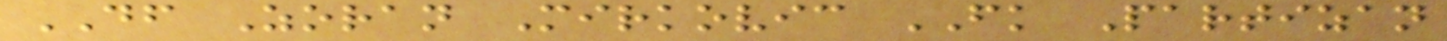DF Zoran Mirkovic FK Partizan
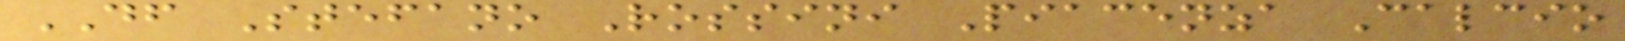DF Stefano Rossini Piacenza Calcio
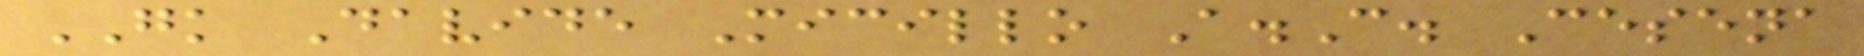GK Davide Micillo A.C. Cesena
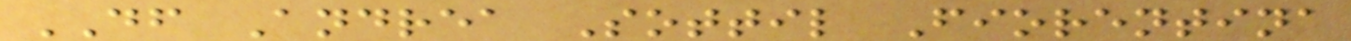DF Andrea Sottil Fiorentina
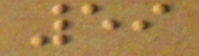59
